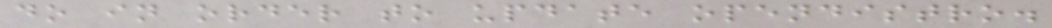do in order to update opendistro.
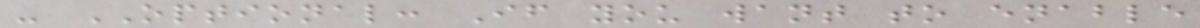- OPTIONAL: If you want to enable
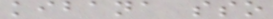kibana sso
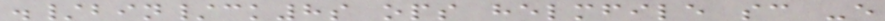./bin/ck8s ops helmfile sc -e
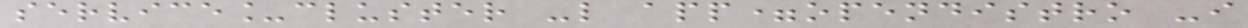service_cluster -l app=opendistro -i
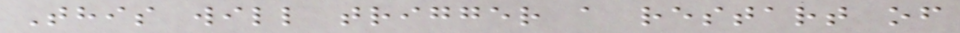This will trigger a restart of
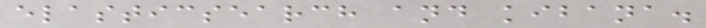elasticsearch and kibana.
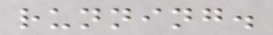running.
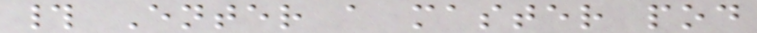# Enter a master pod
